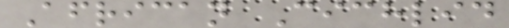African Cichlid
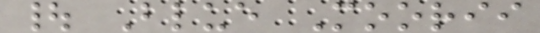| Blue Moorii
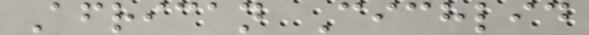African Cichlid
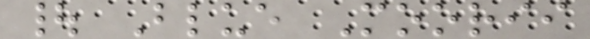| Blue Moorii
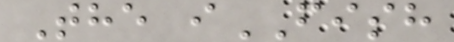The iFISH
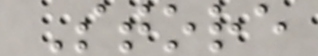Store
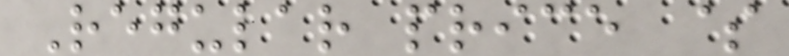Regular price $
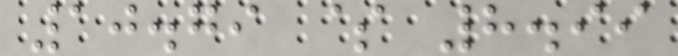10.79 $ 8.99
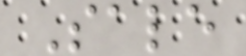Sale
